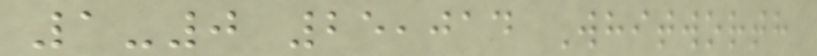1-0 25,014 Whitworth
